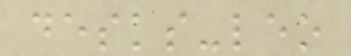desks-leo
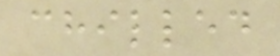chilled
